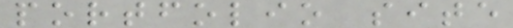portfolio site
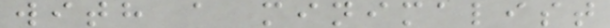with a minimalist
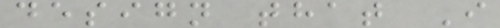design that I
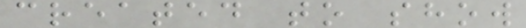created to show
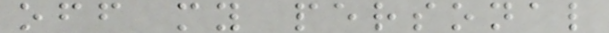off my personal
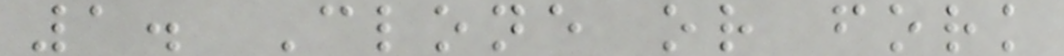1. Clone or fork
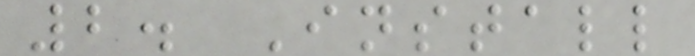2. Install
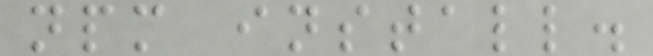npm install.
